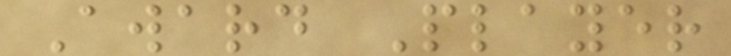Award Player
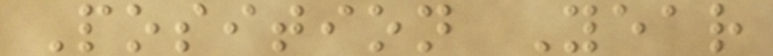Position Year
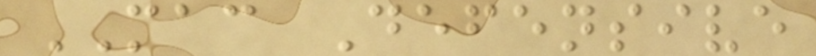MAC Defensive
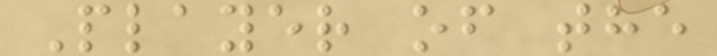Player of the
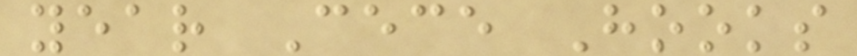year Cece Hooks
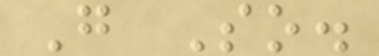G So.
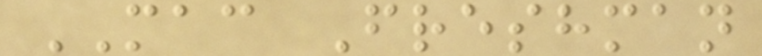MAC Freshman
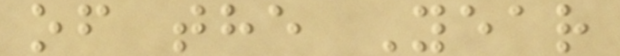of the Year
